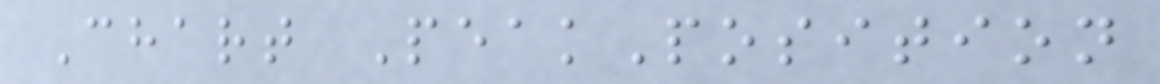Chart PeakPosition
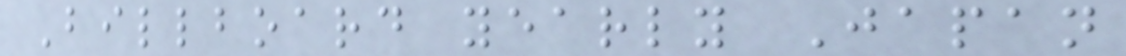Billboard yearly Japan
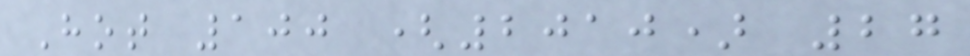Hot 100 (2010) 27
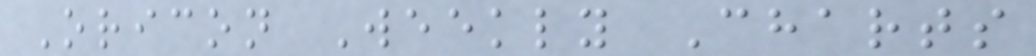Oricon Weekly Charts
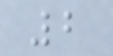2
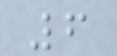6
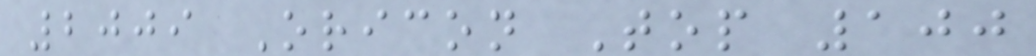2009 Oricon Top 100
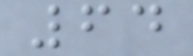64
